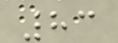83
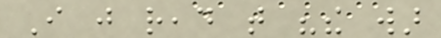I just read that "the war
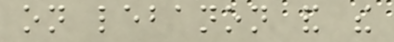on lebanon and the
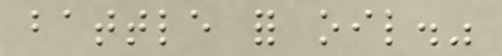battle for oil."
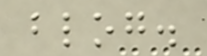blog.
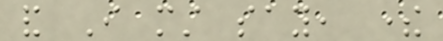and I must say, there
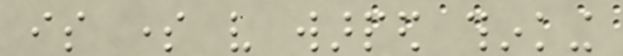is some very warped thinking
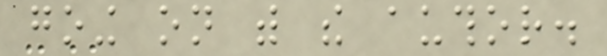going on with the author.
